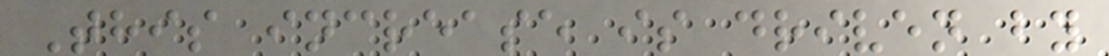This increase is driven by
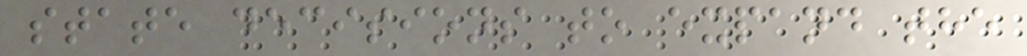state decisions to expand the
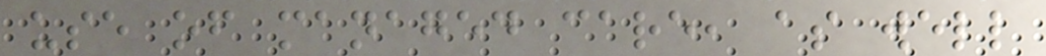use of managed care, as well
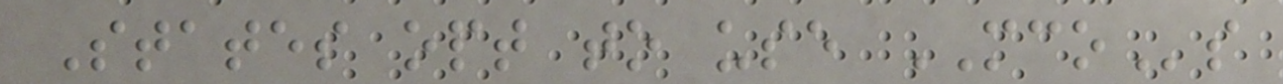States opt to use MCOs
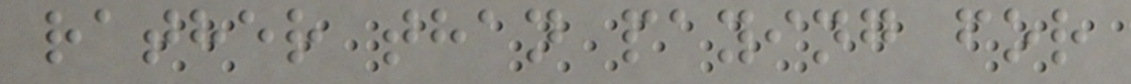rather than paying for
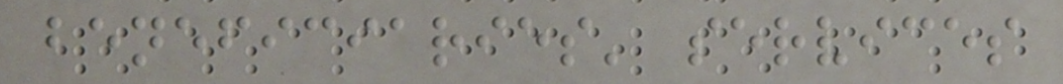beneficiaries' services
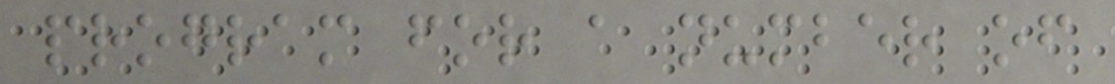program for a number of
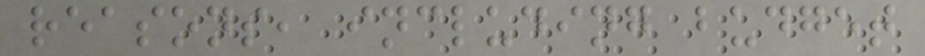reasons, including budget
